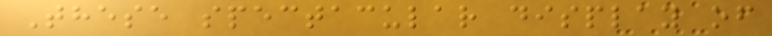These spectacular display of
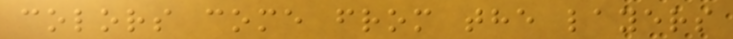colors come from the layers
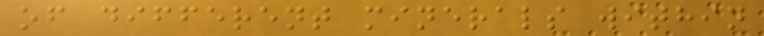of different minerals within
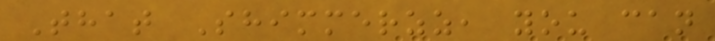That Shimmerzz, you can
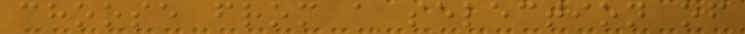choose from a selection of
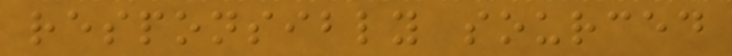responsibly sourced
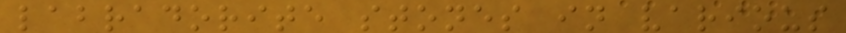labradorite stones in various
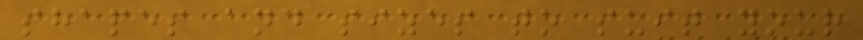shapes and sizes to suit your
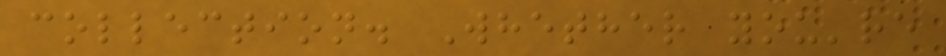collection. Whether you're
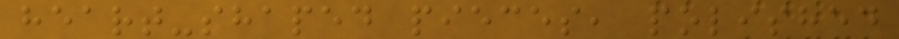heart-shaped pieces, polished
